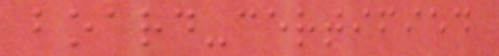board-certified
